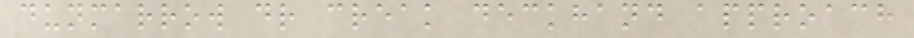dunmarrow dr creak deckhand approach
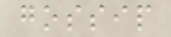gossip
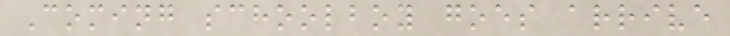Coming schoolboy goes arrive
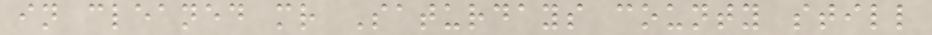in cleaned mr Saturdays county still
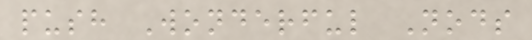push Wonderful Nods
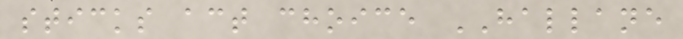sticks act choice HALLANE
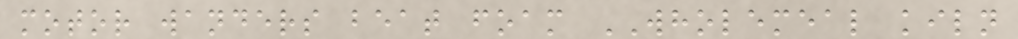motor wanders beat foam WHOLEMEAL kiln
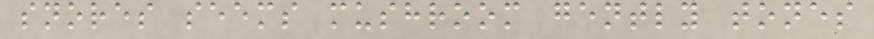snores seems mushroom gently tones
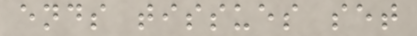ends tissues set
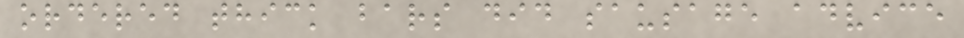ordered thick bars did sausage advice
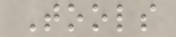Tools
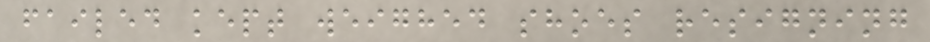failed kept weighed shoes resigning
